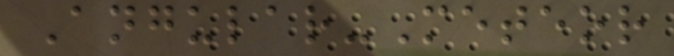Angular-Meteor
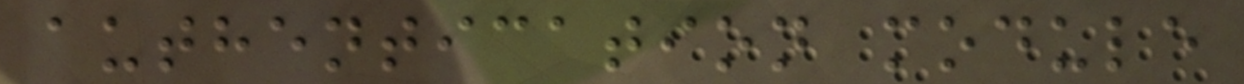authentication module
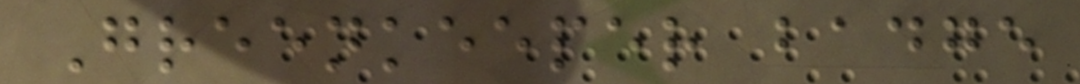Greenkeeper badge
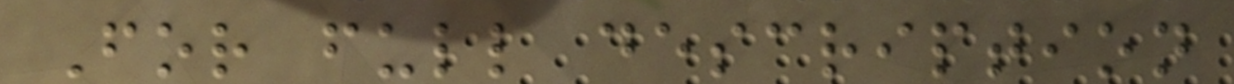For full description
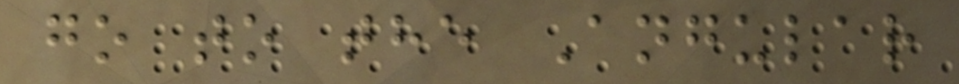go to the Angular
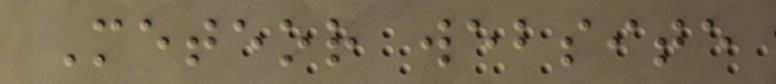Meteor website
